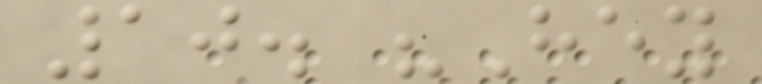10. "Hey
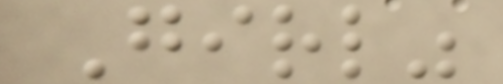Girl"
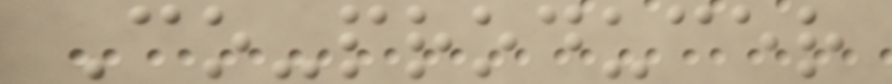Co-producer
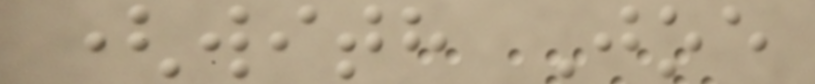(with Joe
